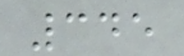345
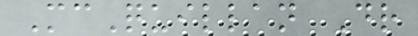McQuillan Dr
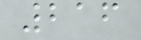216
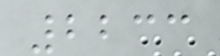2233
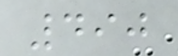490
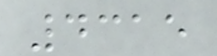4315
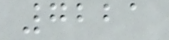7221
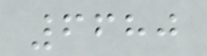6680
